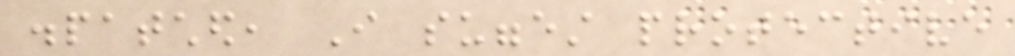dispatched, I suggest protective
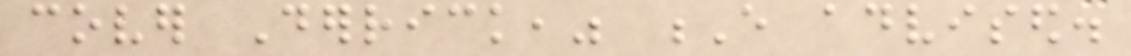cover Derrick," E advised.
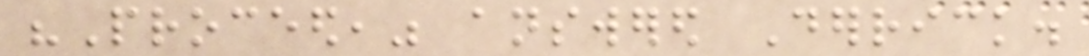"Proceed," answered Derrick.
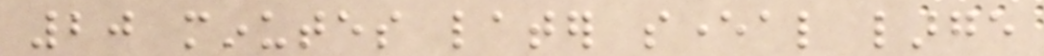20 minutes later several large
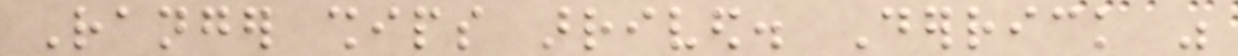Ranger ships arrived. Derrick was
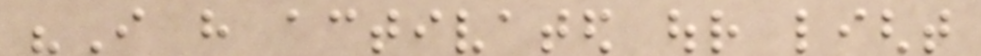"I have activated our light
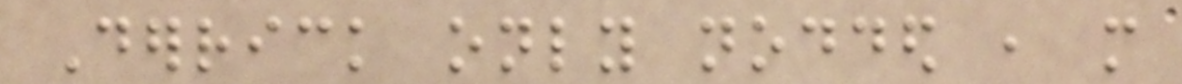Derrick only nodded , more
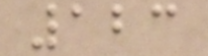123
